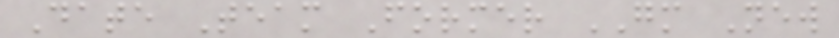Date Team Former GM New
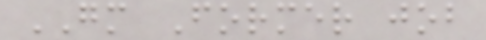GM Former job
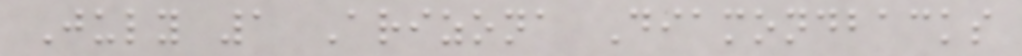July 1 Arizona Diamondbacks
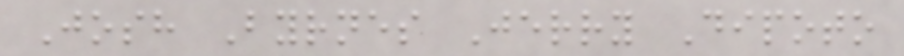Josh Byrnes Jerry Dipoto
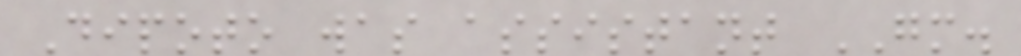Dipoto was assistant GM.
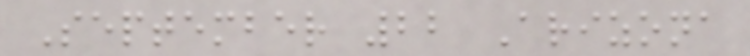September 22 Arizona
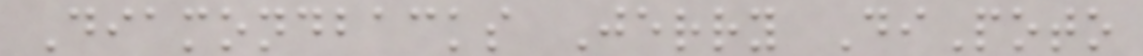Diamondbacks Jerry DiPoto
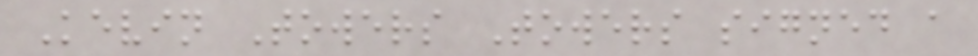Kevin Towers Towers signed a
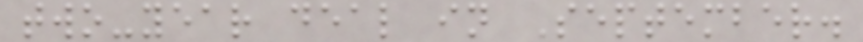two-year deal in September.
